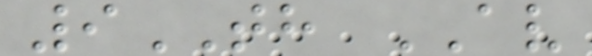9TH AV
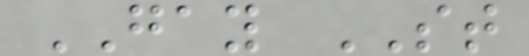GAY ST
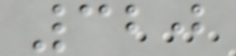320
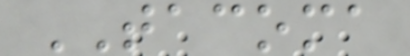TACOMA
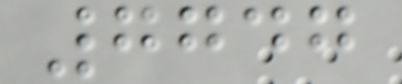7747
